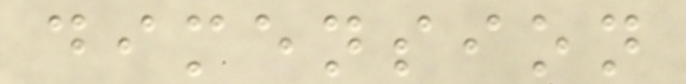dimension
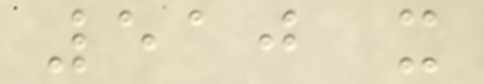510 x
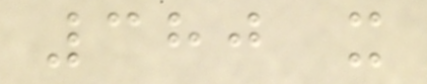380 x
